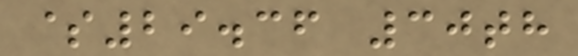$29.36 30th
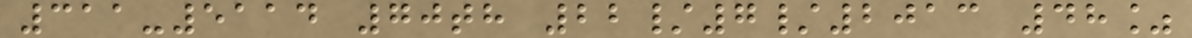311-5114 70th 22/7/2013 48%
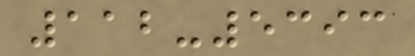112-5393
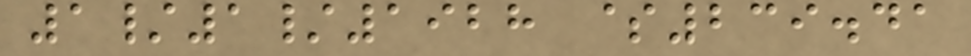1/1/1928 $239.41
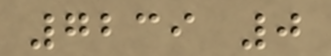7239 0
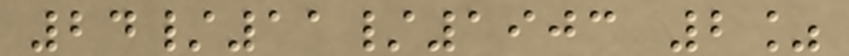24/11/1903 2%
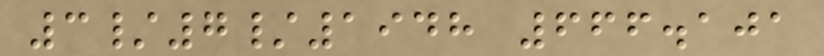3/7/1948 666.101
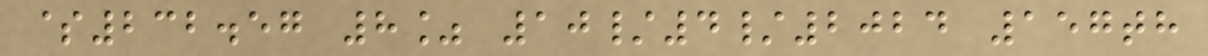$232.57 8% 10/4/2024 157th
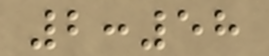2:58
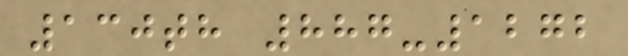130th 887-1272
